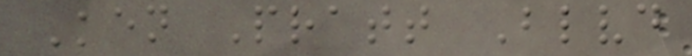Ken Pratt Blvd
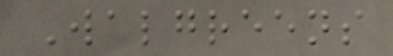Walgreens
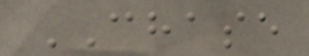CHASE
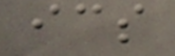ics
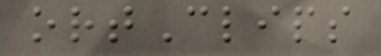ortClips
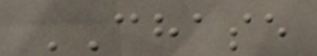CHASE
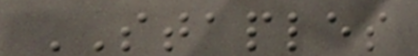STAPLES
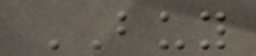BUY
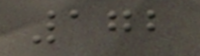172
